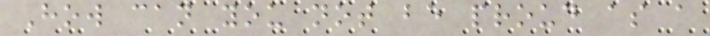How can you not be proud as a
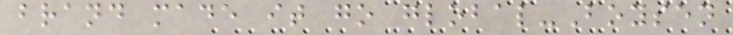brand made it go global-Boysen
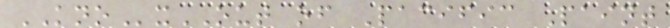KNOxOUT of Pacific Paint
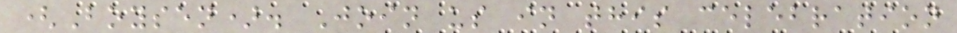(Boysen). Join us in this celebration
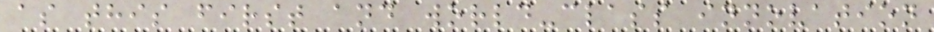as this first and world-class innovation
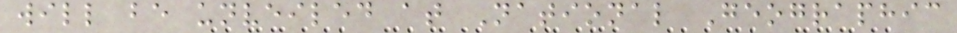will be unveiled at National Geographic
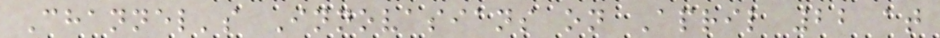Channel's Innovasians on April 22 at
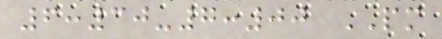6:30-7:00 PM
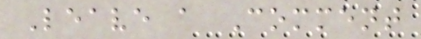Leave a Comment
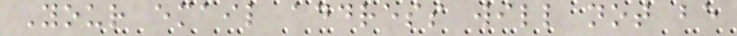Your email address will not be
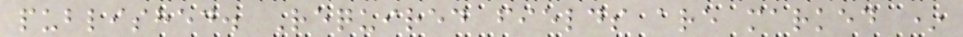published. Required fields are marked *
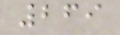269
